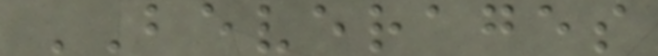BEVERAGES
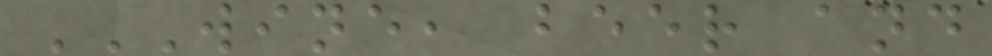WINE, BEER AND
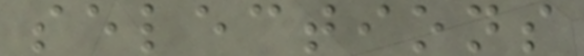selections
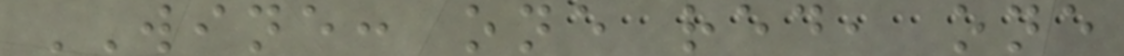WINE: one red, one
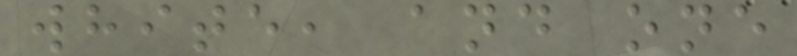white, and one
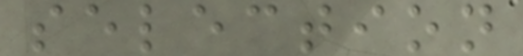selection
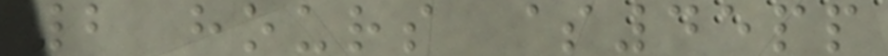2 hours $45pp
